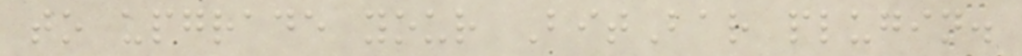to upgrade your BitBar plugin.
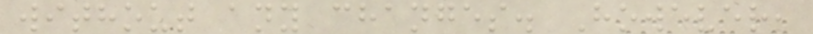without any changes. However,
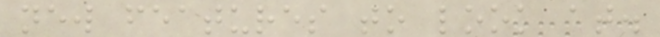new features to look at.
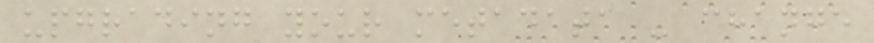upgrading your metadata - change
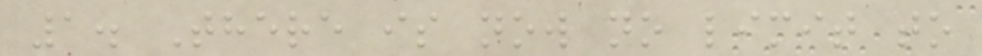1. There is now no limit to
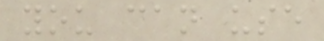you can use
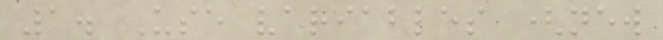1. Use variables (new
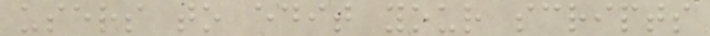users to edit your scripts
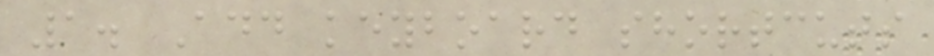1. Add keyboard shortcuts
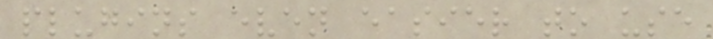plugins even easier to use
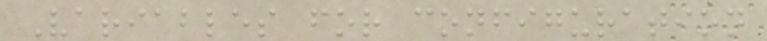Variables for configuration
